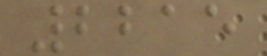2215
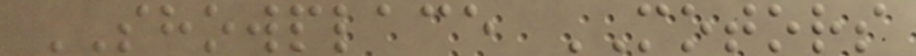SHOWPLACE MOTORS
